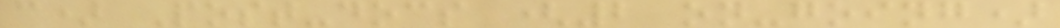c) Post-docs (2 on-going)
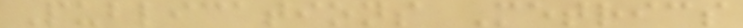Publications Metrics
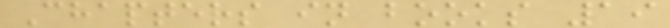Chapters in books 19
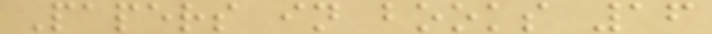Papers in books 16
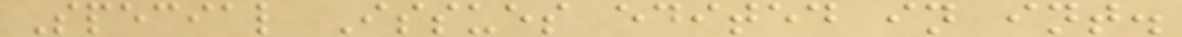Special Issues edited in int.
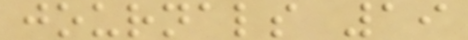journals 19
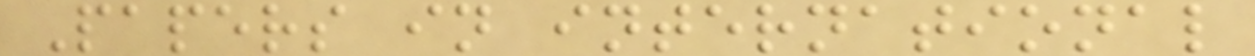Papers in international
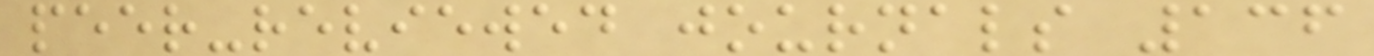peer-reviewed journals 136
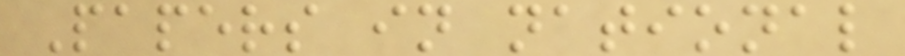Papers in national
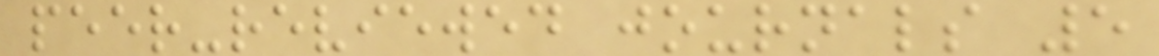peer-reviewed journals 5
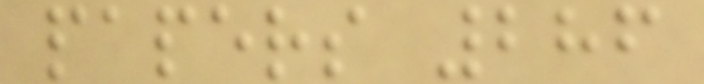papers 286
